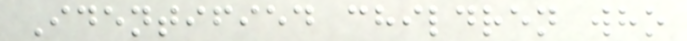Identified children who
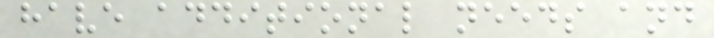have additional needs and
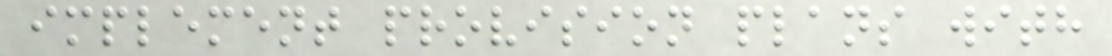implement provision plans with
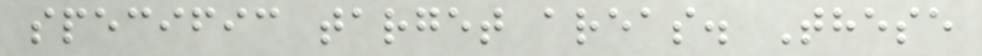specific target areas. These
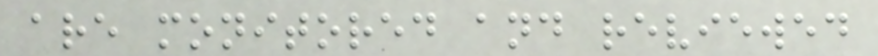are monitored and reviewed
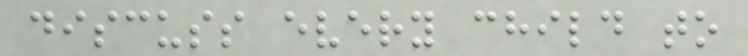discuss every child to
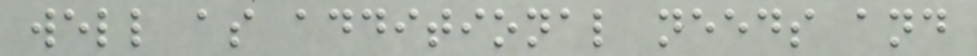well as additional needs and
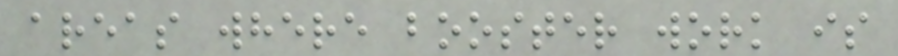areas where booster work is
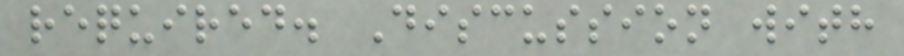required. Discussion with
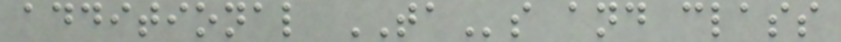additional TAs and class
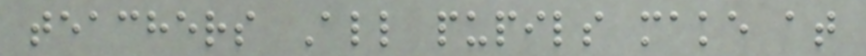teachers All pupils make at
